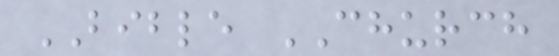BIBLE CHURCH
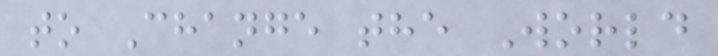to Change the World
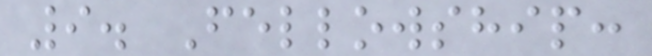9. Fellowship:
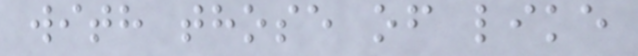with those of like
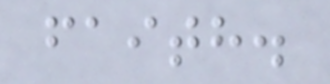faith.
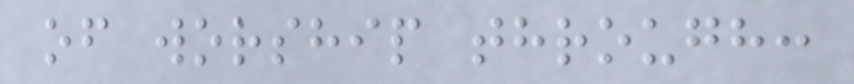of worship through:
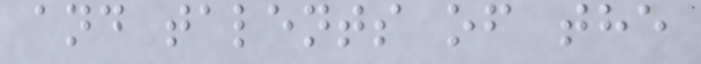and talents of the
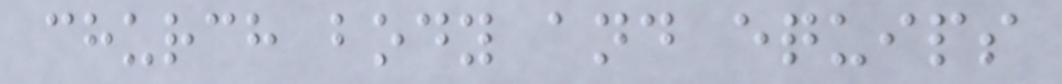church body and equips
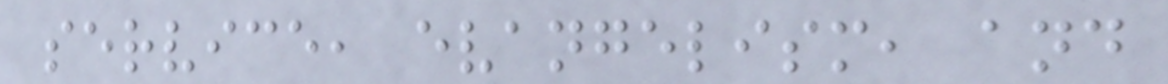service, evangelism, and
